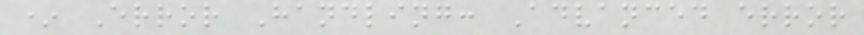* Error Handling: Advanced error
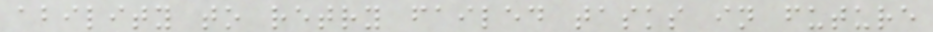ability to retry failed tasks in future
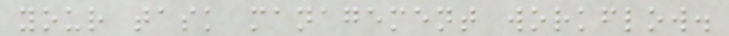your task management workflow.
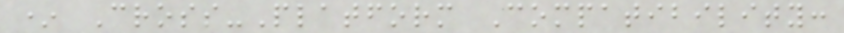* Cross-Platform Compatibility:
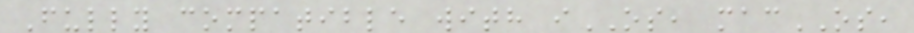Fully compatible with iOS, macOS,
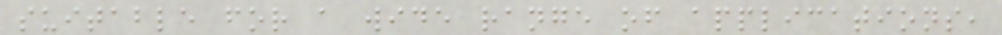suitable for a wide range of applications,
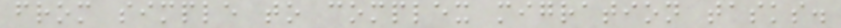from simple to complex migration tasks.
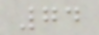74
